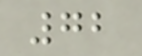72
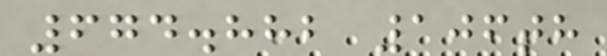674.882 106th
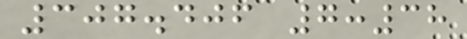307.406 7:38
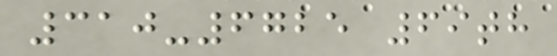310-6725 69th
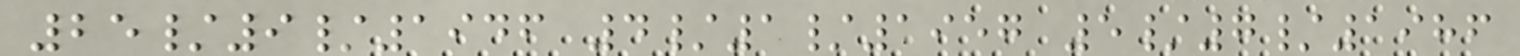25/9/1946 4/1/1957 5/7/1986
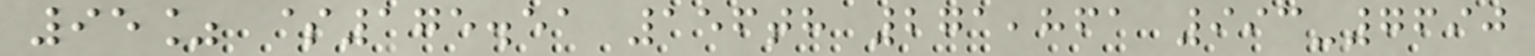95% $175.51 156th 271,861 993-7690
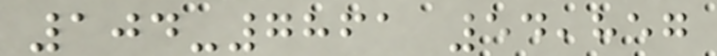104-7861 54,857
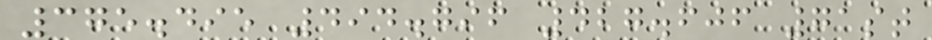375.495 494.796 427.606 71st
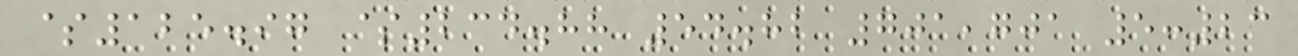$125.97 $234.88 54.82 701,701 5:23
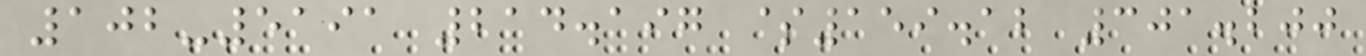102-5191 214.197 $159.12 301.200
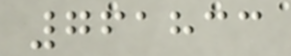761833
